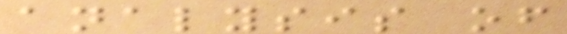analysis of
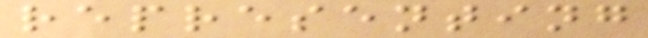representing
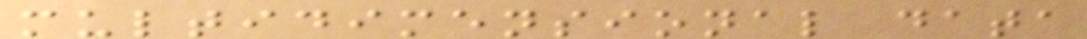multidimensional data
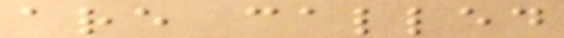are called
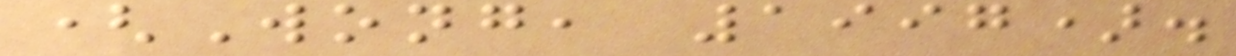(Wong, 1997).
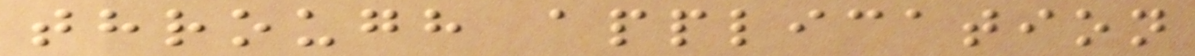through application
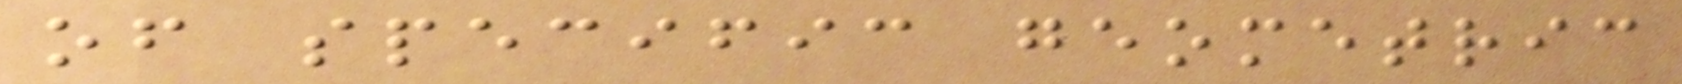of specific geometric
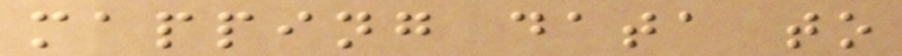mapping data to
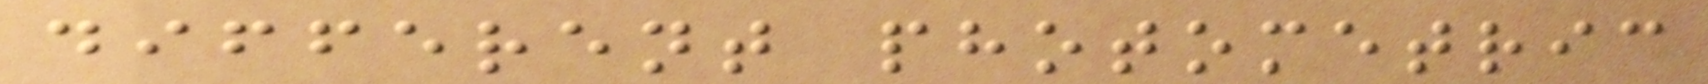different photometric
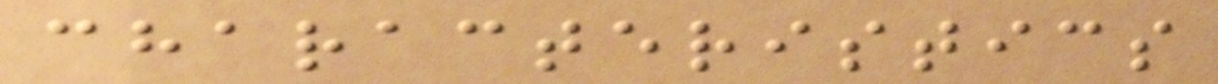characteristics
